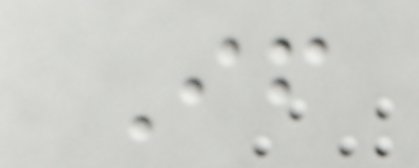If
